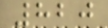820
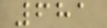681
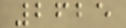2625
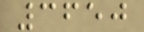3650
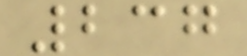237
